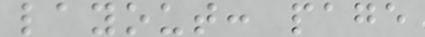layout: page
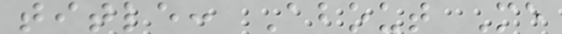title: About Me
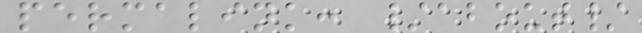permalink: /about/
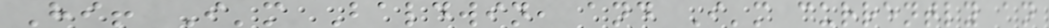Hi! I'm Baldwin, and I'm currently an
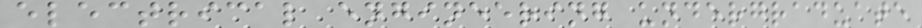electrical engineering undergraduate
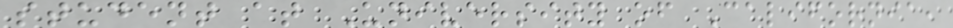student at University of California,
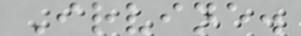Irvine.
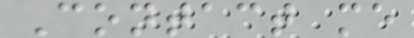Contact me
